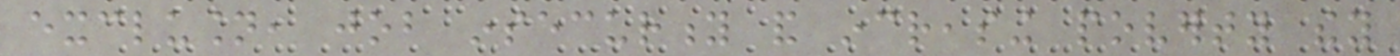exclusion, job insecurity and increasing poverty they
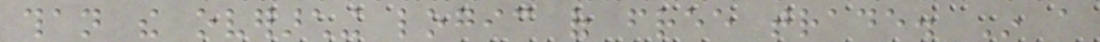than the overarching logic of free trade. In a
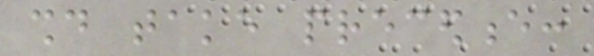should take precedence:
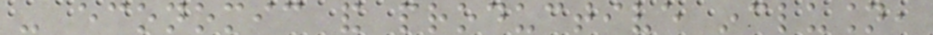- economic and productive inclusion,
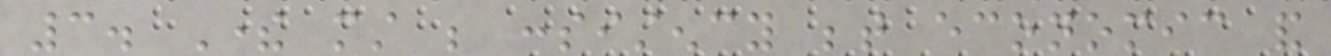3. There must be consistency between economic and
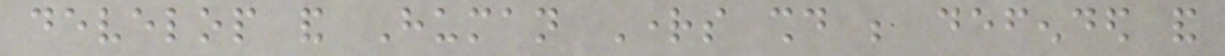develop and Human Rights should be defended and
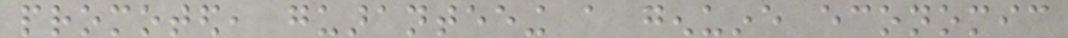promoted, guaranteeing a genuine economic
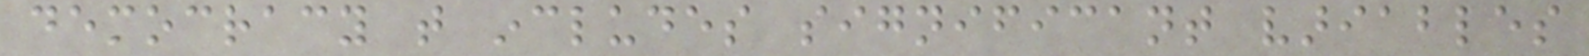democracy that includes significant variables
